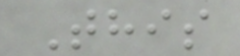This
